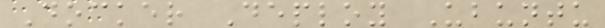Docker Deploy Ubuntu
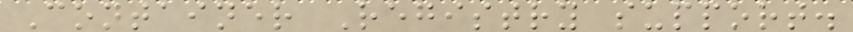Container Registry support.
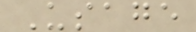Usage
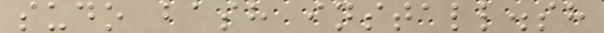sudo bash install.sh
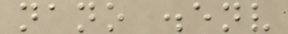nano .env
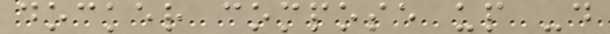docker compose up -d
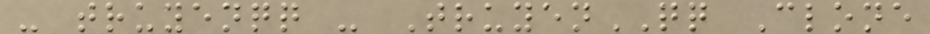- truyenqq - TruyenQQ Clone
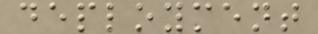deployment
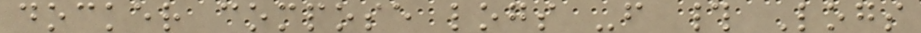docker compose logs -f # Logs
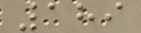189
